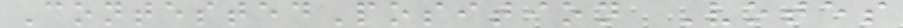ContestedPosition Votes
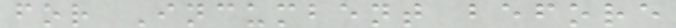for Incumbent before
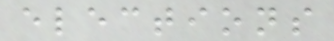elections
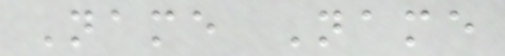Name Name
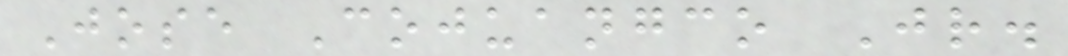Jose Cojuangco Jr.
